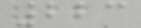223
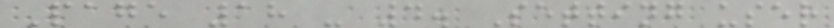Page 18 - 4. Setting user
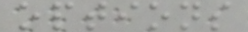options
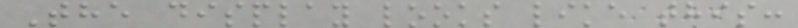The display looks like this:
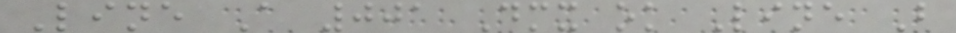Line A 001 Dmx ok Line B
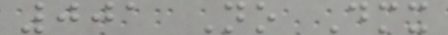001 No Dmx
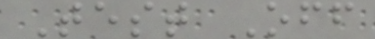Test Off
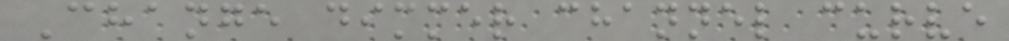Change dimmer channel curve
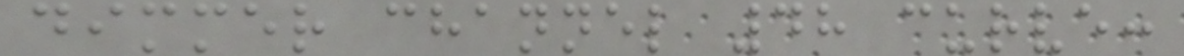dimmer channel 48 curve:
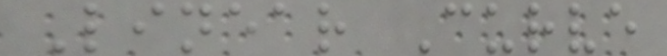Linear Curve
